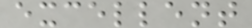excellent
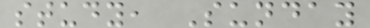study, Sunday
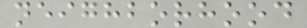neighborhood
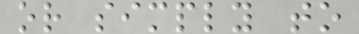or simply to
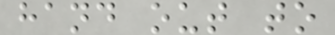hand out to
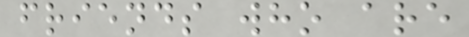friends who are
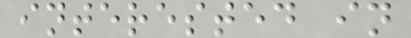interested in
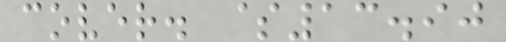cover. $13.90
